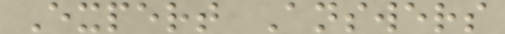Expert Answers
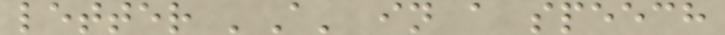letter 'A' in a speech
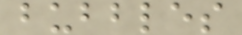bubbles
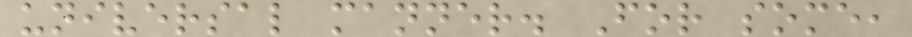universal manner. For some,
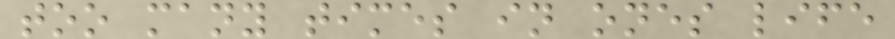too many times in ones life
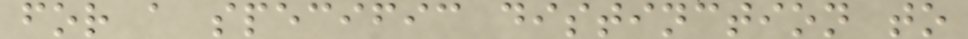for a specific distinction to
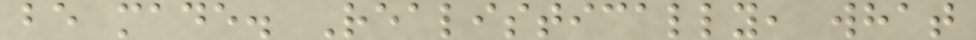be made. Realistically, what
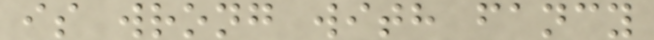is wrong with fancy
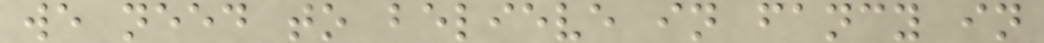we need to believe in fancy in
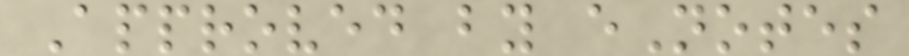Approved by eNotes
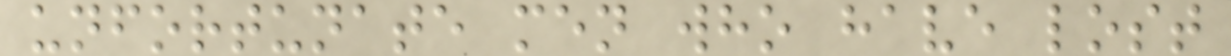unfortunate men who have lost
